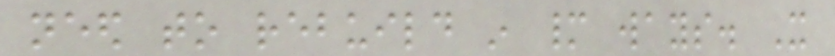need to rebuild in many ways. It
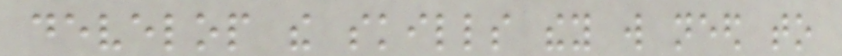develop the skills they will need to
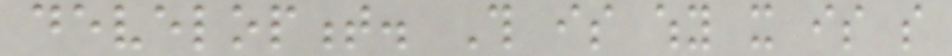development. This is why it is so
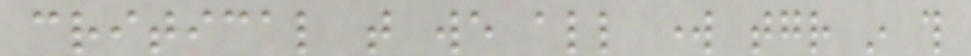critical that we all work together in this
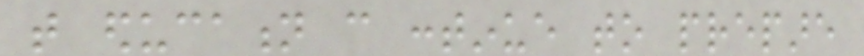that education can continue to prepare
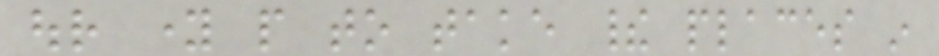our young people to take their places in
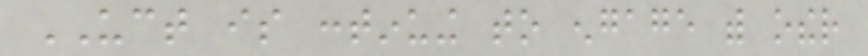UCT is continuing to engage with other
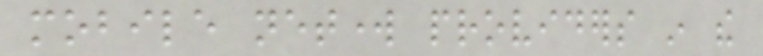mobile network providers in the
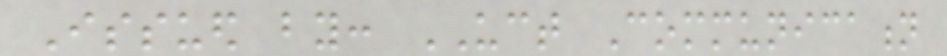Issued by: UCT Communication
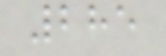285
